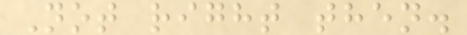Not right then.
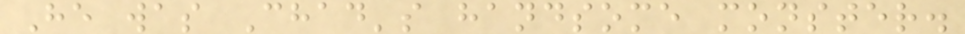He was Chad's handsome monster.
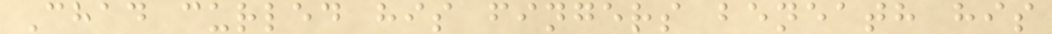Chad curled his fingers beneath his
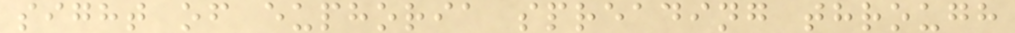sight of euphoria spreading through
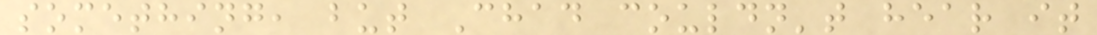something, but Chad couldn't hear it
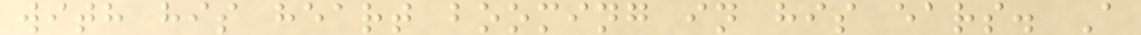with his heart booming in his ears. A
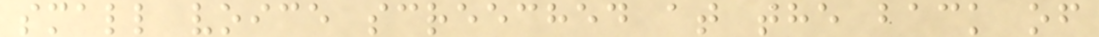small voice screeched at the back of
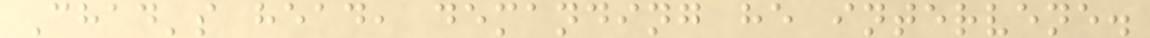Chad's head, demanding he intervene.
